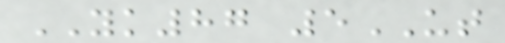YK87 5UT
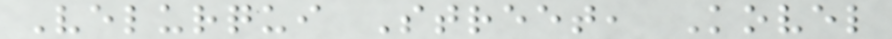Velurqui Street, Kovel
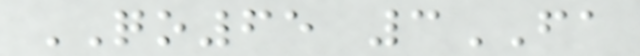QO65 3FA
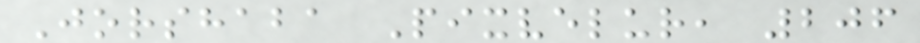Jorshaba Pixvelur, 206
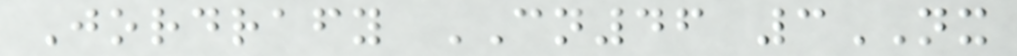Jordrafy CN46 3NX
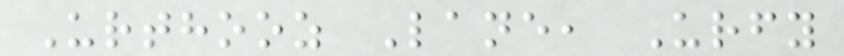Urthooz Lane, Urfy
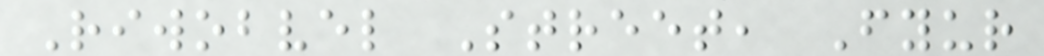Riwobvel Street, Fyur
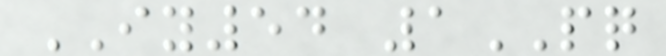IY54 1PQ
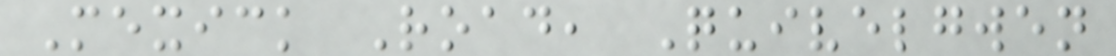Mexick Road, Quivelgwen
